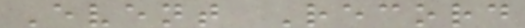Event Record
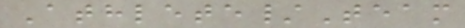Athlete/Team
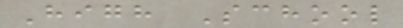High School
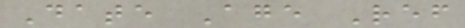Date Age Ref
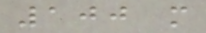100 m
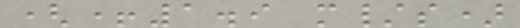(+1.9 m/s)
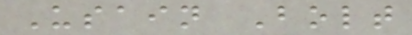Usain Bolt
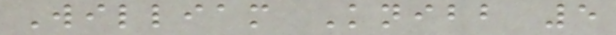William Knibb 5
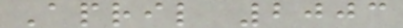April 2003
